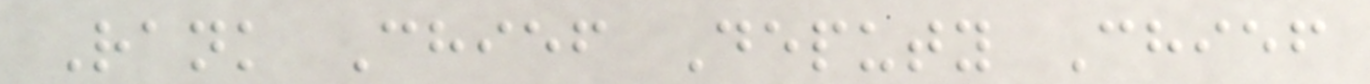Rank Chief Deputy Chief
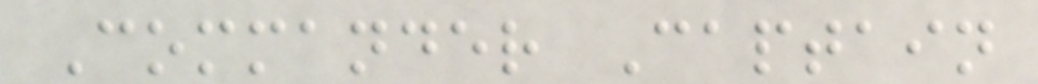Commander Captain
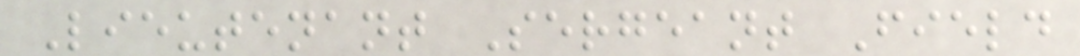Lieutenant Sergeant Field
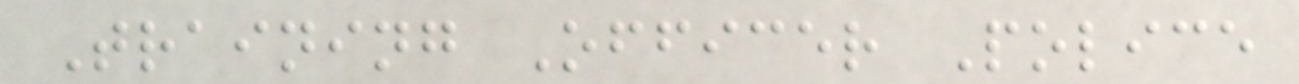Training Officer Police
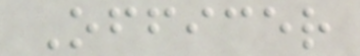Officer
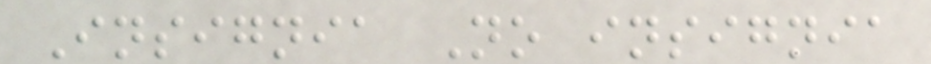Insignia No insignia
